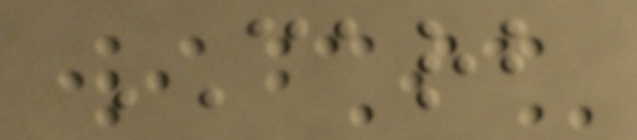CARB
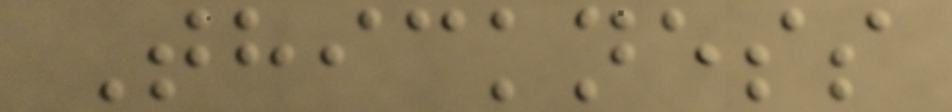Thickness
